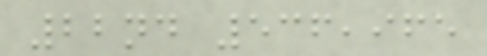22nd 536,965
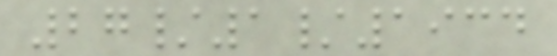27/1/1934
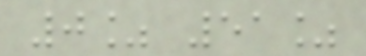0% 51%
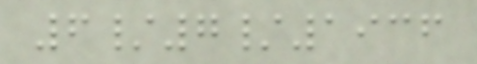6/7/1936
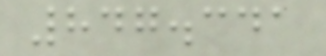847.341
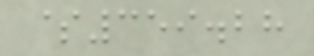$359.28
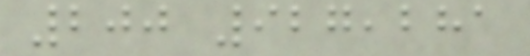200 927,281
